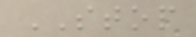STOP
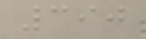390
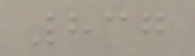837
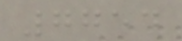7754
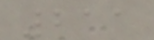211
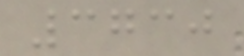3730
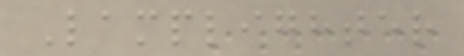Lamplighter
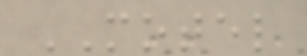MOTEL
